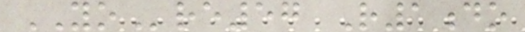YOre57 R1do
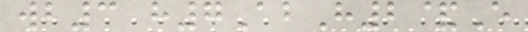wb3 h7AbH2&E
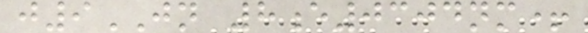j9JN 8e0304nm+
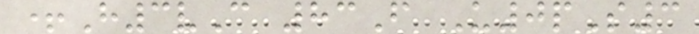+H3vC 83F U0pS3
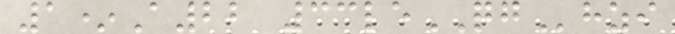1*A22 33leQGhzi
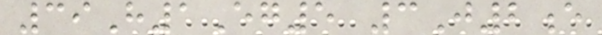39H1Eg5 3J2e
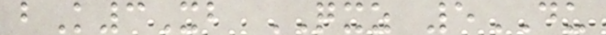bK3Xb QXZ 5DU
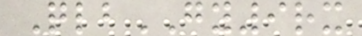QlbGY9rx
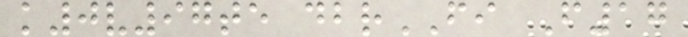k0v97te dbrFI F17
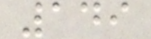149
